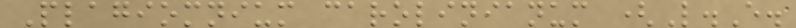Plagiomnium carolinianum (L.E.
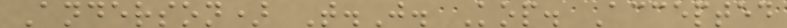Anderson) T.J. Kop. Accepted
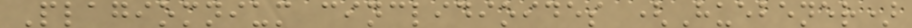Plagiomnium cinclidioides (Huebener)
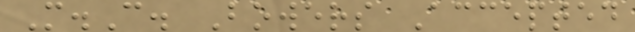M.C. Bowers Accepted
